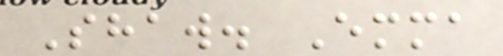Shaw. Emma
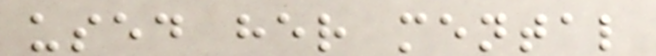used her mental
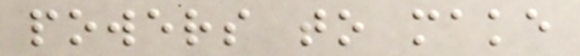powers to make
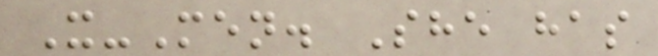X-Men. She has
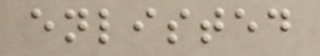enlisted
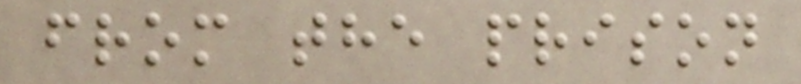from the prison
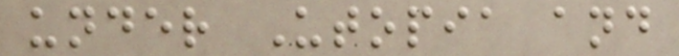under Utopia and
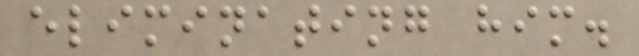eliminating him.
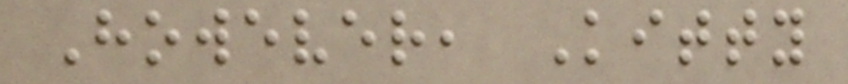However, Kitty
